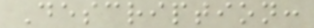Description:
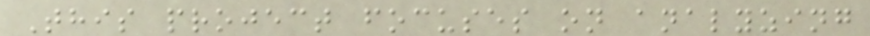This project focuses on analyzing
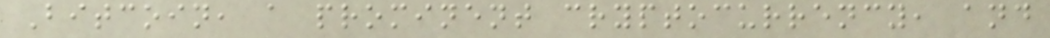Bitcoin, a prominent cryptocurrency, and
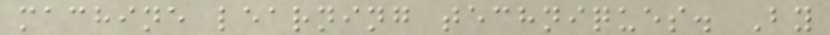machine learning techniques. By
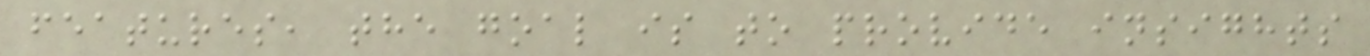features, the goal is to provide insights
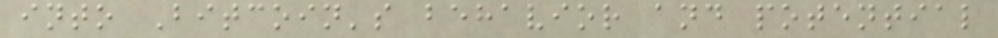into Bitcoin's behavior and potential
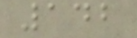142
